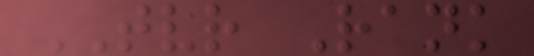TVR Rank
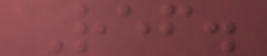Ref.
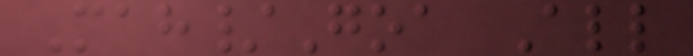Mah/Goa All
